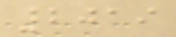2019
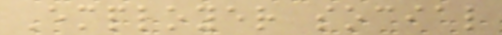Employer social
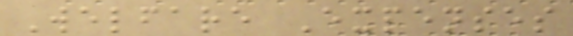Welfare Expenses
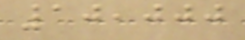10,000
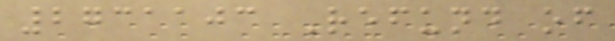2731103 Refund of
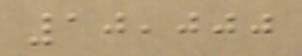10,000
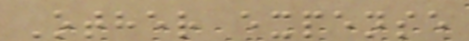Other expense
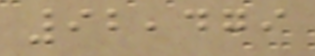92,479
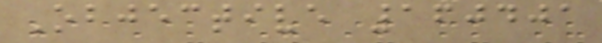Objective 160401
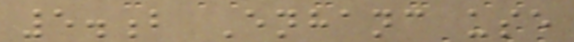5.b Enhanc use
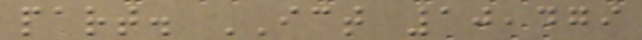part. ICT 10,479
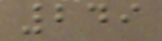249
